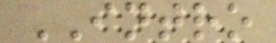INTRO
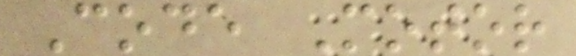Code Motor
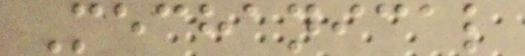Mechanical
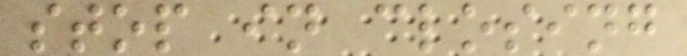stop in closing
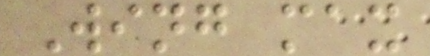Wing max
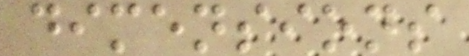dimensions
